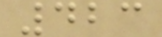423
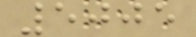5005
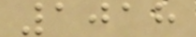1018
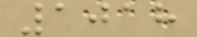1018
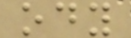ody
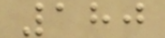180
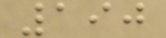190
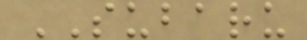SUBARU
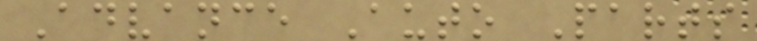Advance Auto Parts
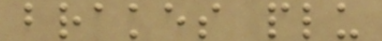brakes plu
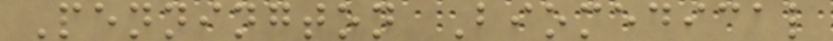Pennington Biomedical
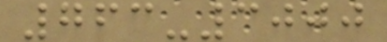763-3000
